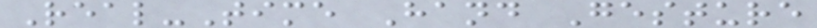Real-Time Hand Gesture
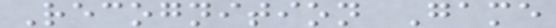Recognition Game
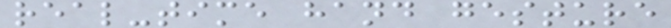real-time hand gesture
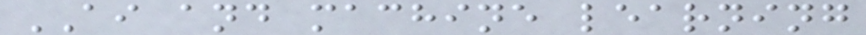AI and machine learning
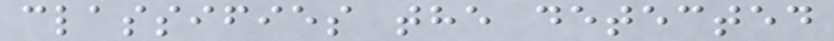classifies the detected
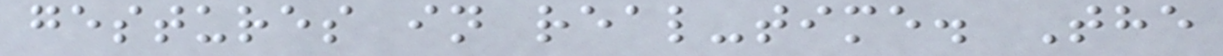gestures in real-time. The
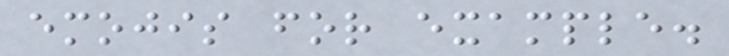emojis for example.
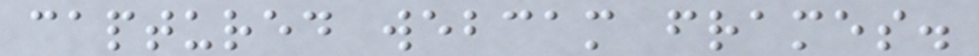captured webcam frames.
